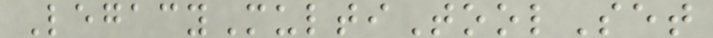LegacyMultiToolSet
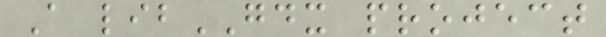A libGDX project
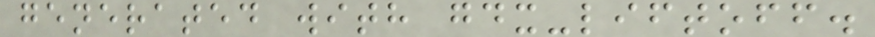generated with gdx-liftoff.
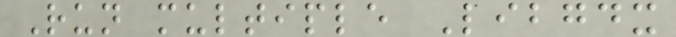Run multiple Libgdx
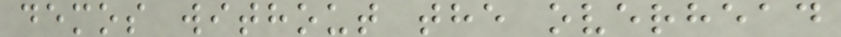demos without the overhead
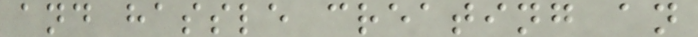and hassle creating an
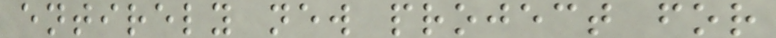entirely new project for
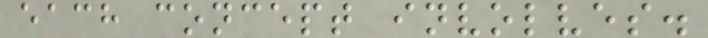each concept involves.
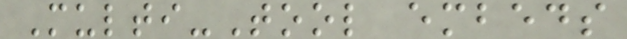Multi-Tool embeds
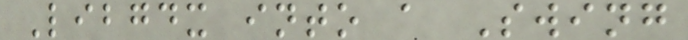Libgdx into a Swing
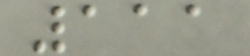111
